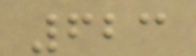623
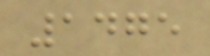1475
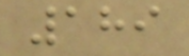189
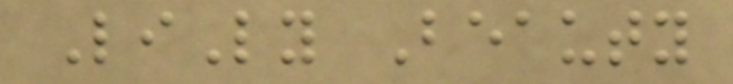LiLy Beauty
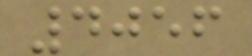4056
